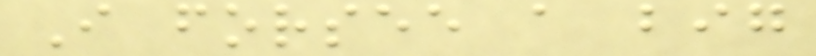I forsee a big
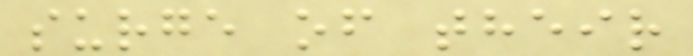surge of their
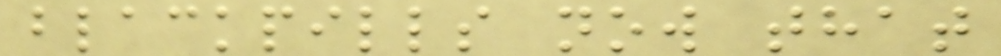blackpills now that
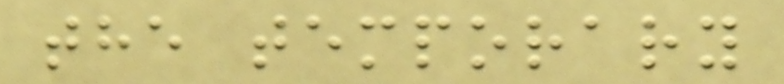the temporary
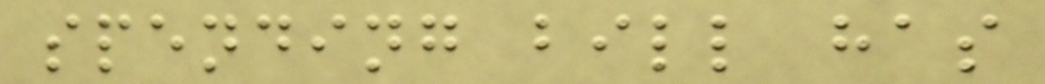spending bill has
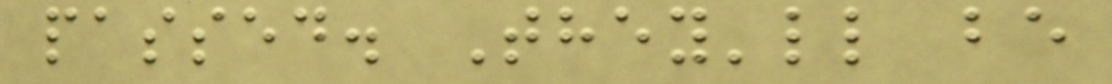passed. They'll be
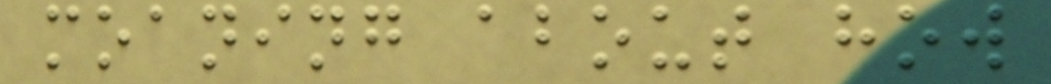moaning about how
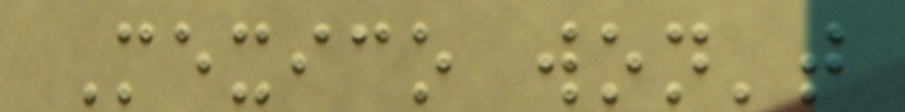Mexico won't
